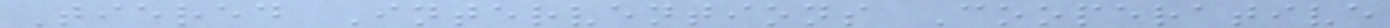Tiered Interventions Cooperative
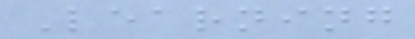Learning
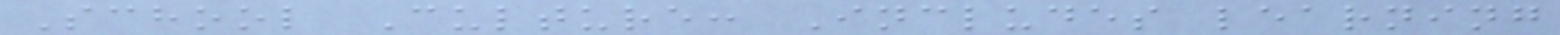School Culture: Includes learning
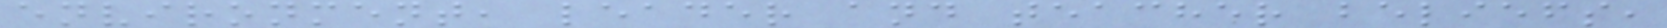environment, leader and teacher beliefs,
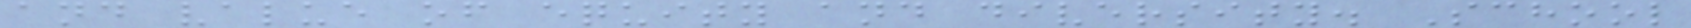and value of equity and diversity. School
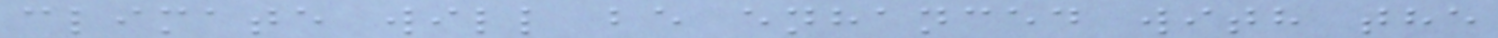climate will be enhanced with the
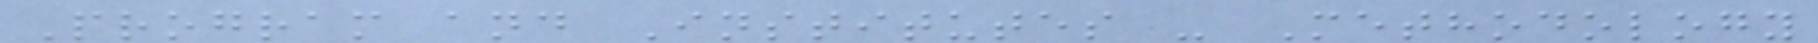Program and Institutes - Methodology
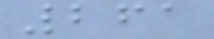261
